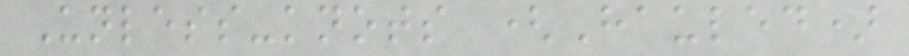Unless-knots (Hauled)
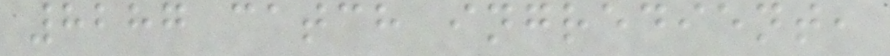8287 catch ingredient,
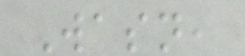Wasn,
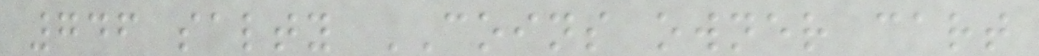746 salty COINS owner cart
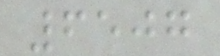6507
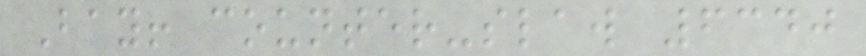Bay! counter-slaw 6340
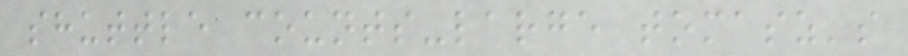shuttle counts-large tomasz's
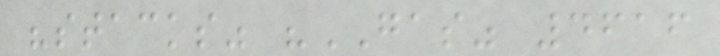"stacks" "GAS" 4616
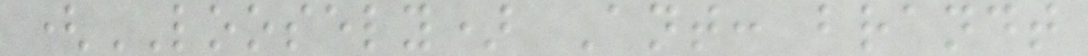(LOOSELY) Ant: brandt
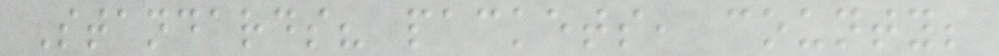Standards? packets, county;
